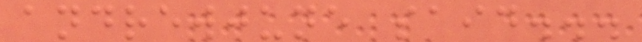andrewjune said...
